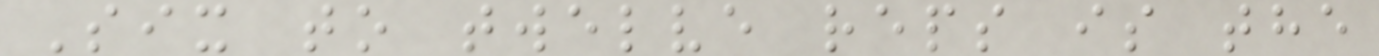Six to twelve reps is the
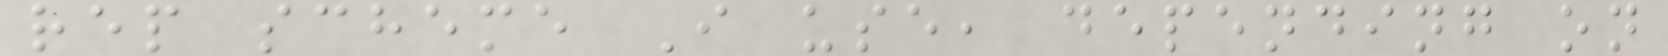rep scheme I use, depending on
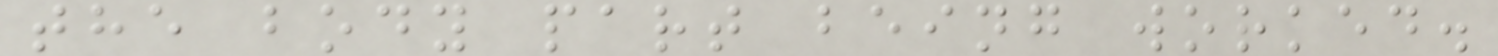the body part being worked.
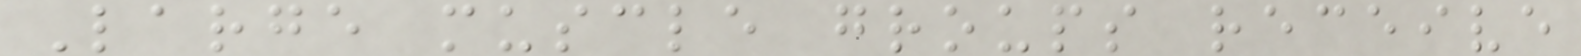Large muscle groups receive
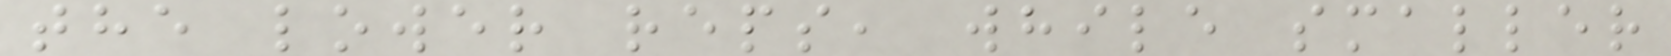the lower reps, while smaller
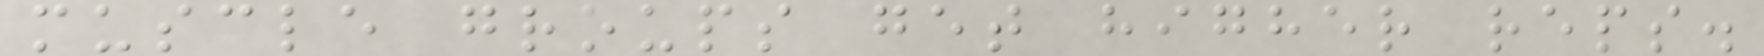muscle groups get higher reps.
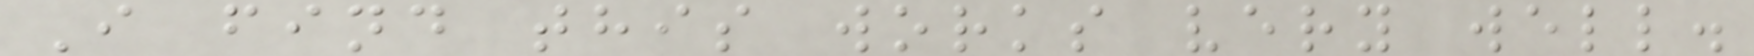I find this works very well.
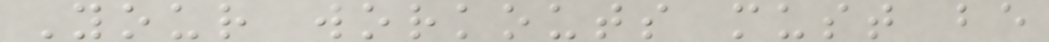Your workouts must be
